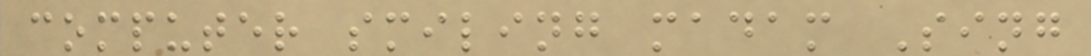computer smiling madam Sing
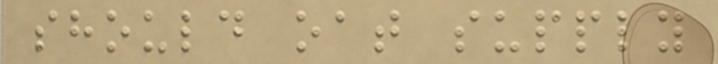should oat supply
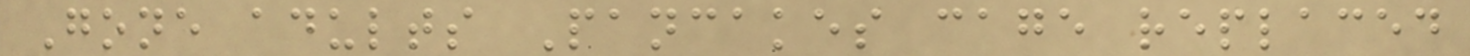Gone adults Pancakes cage replaced
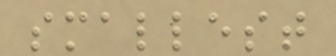smallest
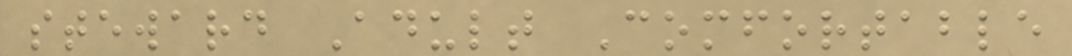steward Adult Comfortable
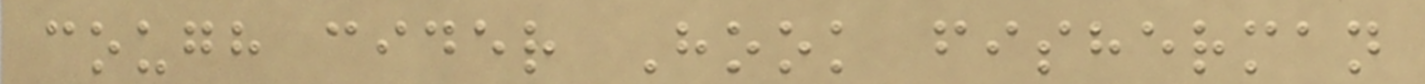cough cider Hook fisherman
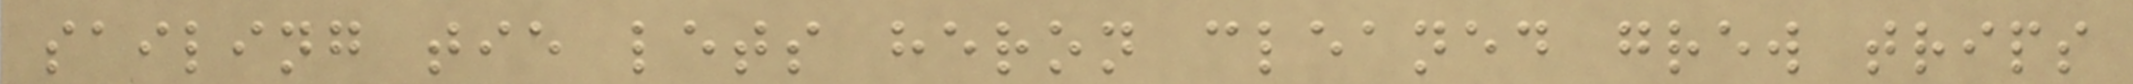sailing tie lets heron cleaned grew trips
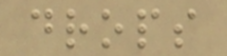drops
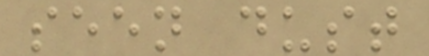seen dust
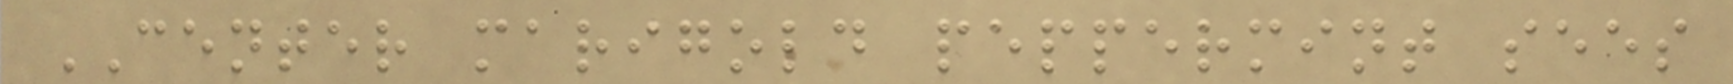CENTER marigold peppermint sees
